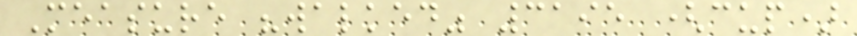Measure "walked" 3195 (cup)
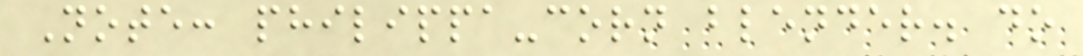Note: philippa-corn blender. do
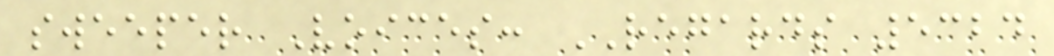sweeper Voices: REGARDS 5324
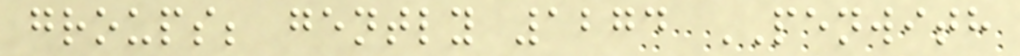groups; gently 1274 PENWITH
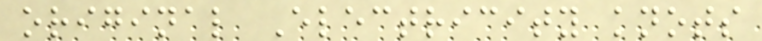original Electricity knots
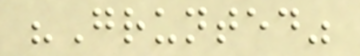"Grunted"
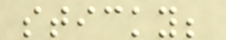sticky;
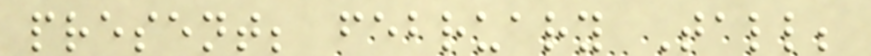present; february Tall;
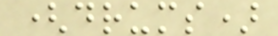(drums)
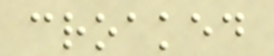croaked
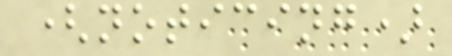(noticing)
